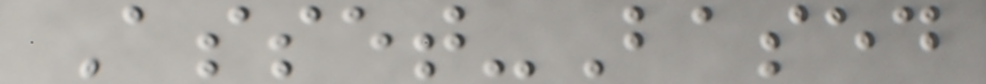Asset-Based
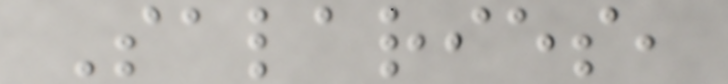Salaries,
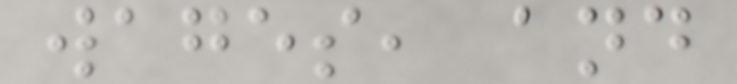wages, and
